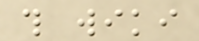this wiki
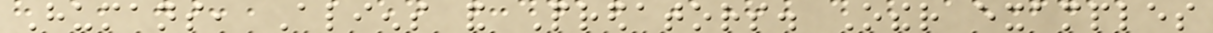Humans, Aliens and Predators. Other examples
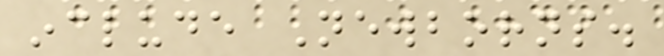include Newborns.
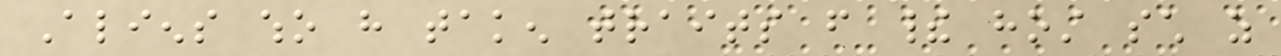Aliens who have taken traits from their host such as
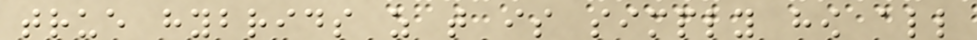true hybrids as that is simply how all
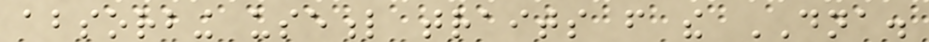absorbing useful traits from the DNA.
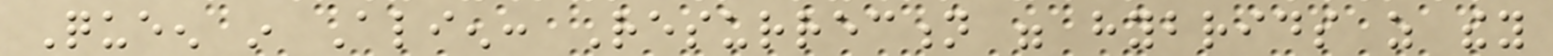Queen in Alien: Resurrection were hybrids as they
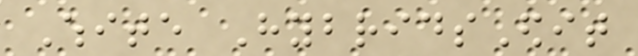White HybridsEdit
